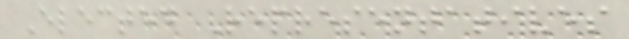Elected Representatives
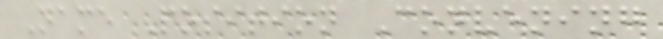Name Position Convening
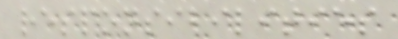responsibilities
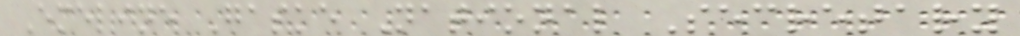Emeline Gaske National Secretary
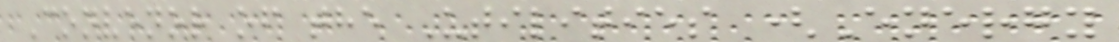Convenor of the Utilities (Energy
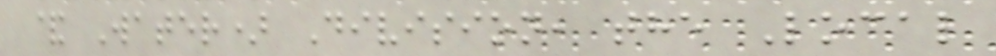& Water) Division, the Local
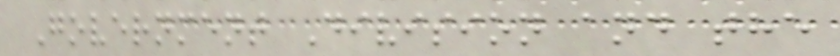Government Division and the
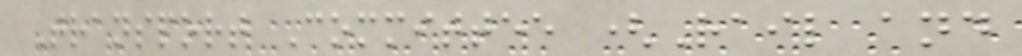Transport Committee (Rail and
